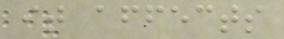it affects
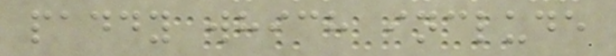paddy which include
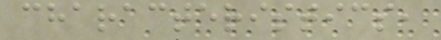characteristics,
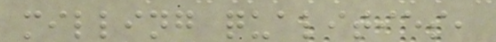milling qualities,
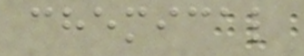chemical
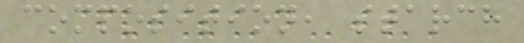composition, starch
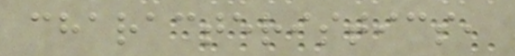characteristics,
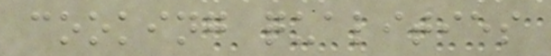cooking qualities
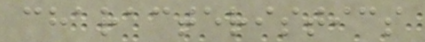characteristics
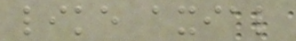like axial
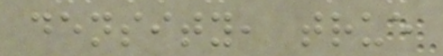density, true
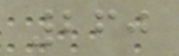260
